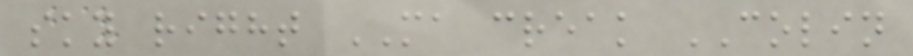sky right MA creak COLIN
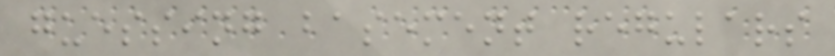guessing basement regulars
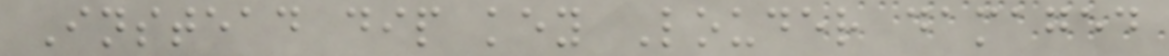Instead dip key Louder damaged
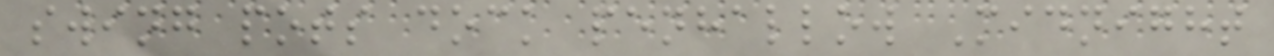swing pots dock penhallow Midnight
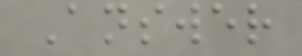Answer
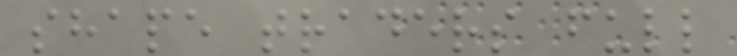shape traders full
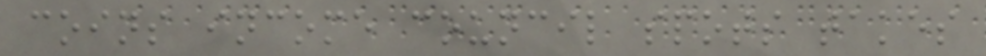coins income council spots takes
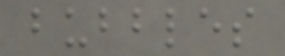bubbles
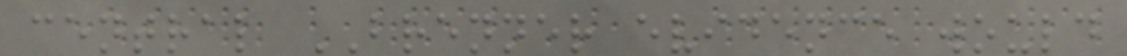central BRENNER evidence would
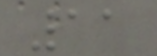11
